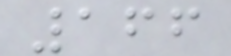166
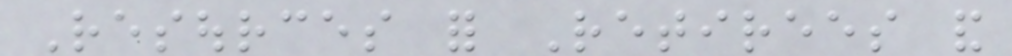Resources for Retirees and
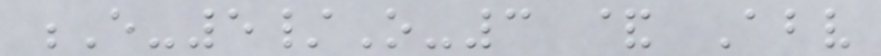E-5/O-3 & Above
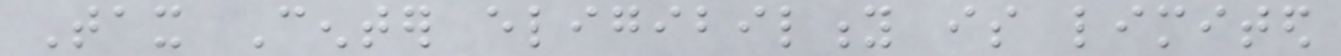Tax Center eligibility is limited
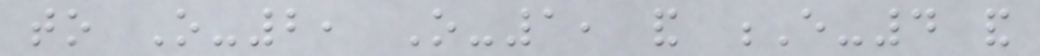to O-2, O-1, and E-4 and
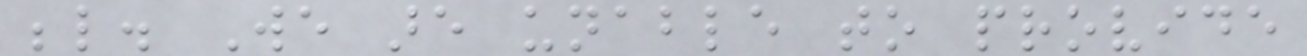below. We are unable to provide
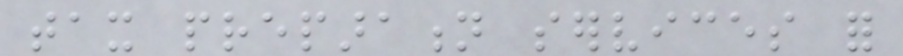tax preparation services for
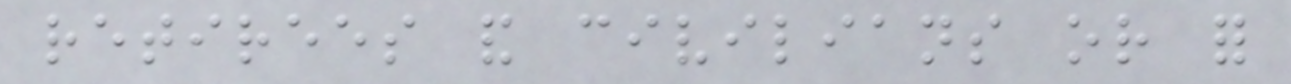retirees and civilians or for
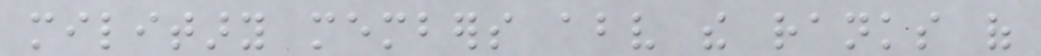military members above the ranks of
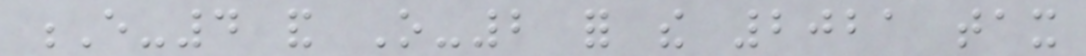E-4 and O-2 for the 2021 tax
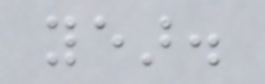year.
